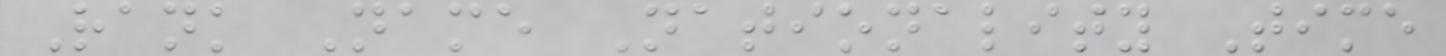Rank Name Nationality Time
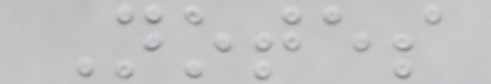Notes
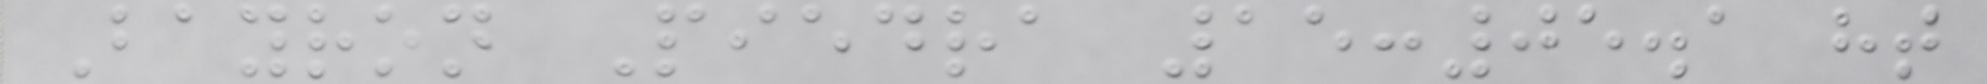Bayron Piedra 15:05.1 ht
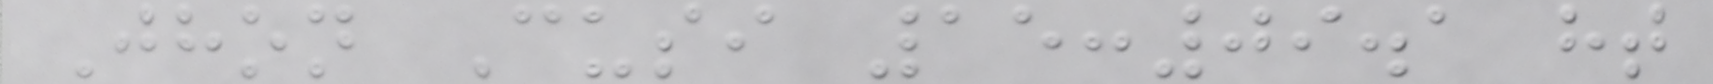Jhon Cusi 15:09.1 ht
